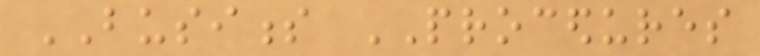BUSINESS PROCEDURES
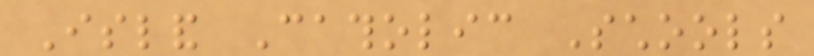Island Catholic Schools
